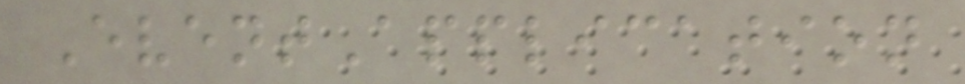EventApplication
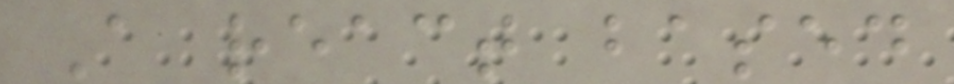A react based
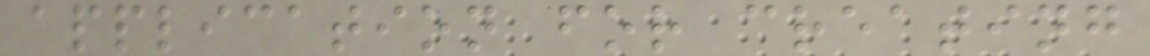application for creating
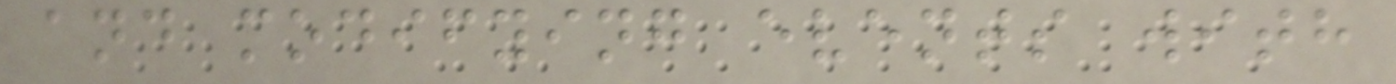and modifying events with
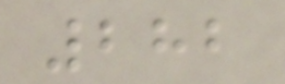282
